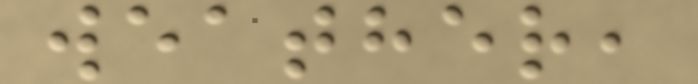weather,
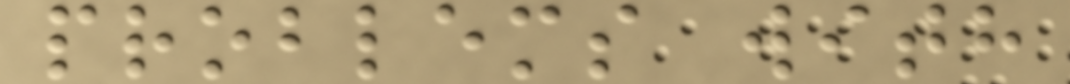problems with
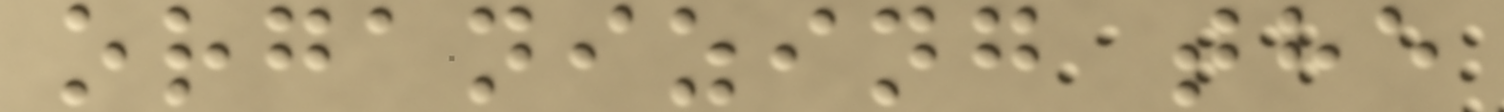organizing the
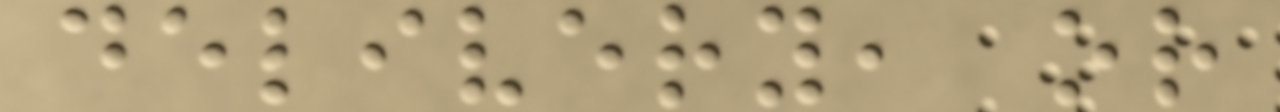delivery, or
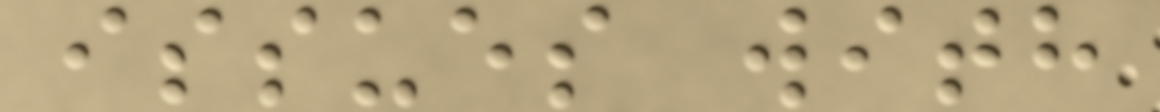issues with
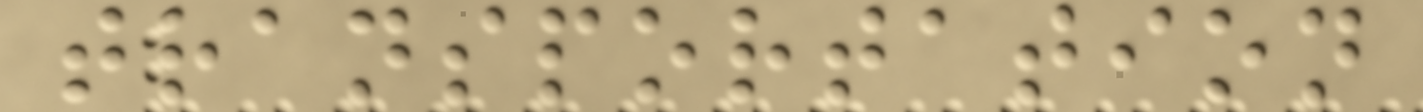transportation
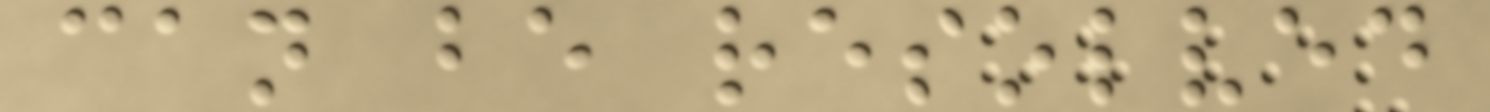can be resolved
